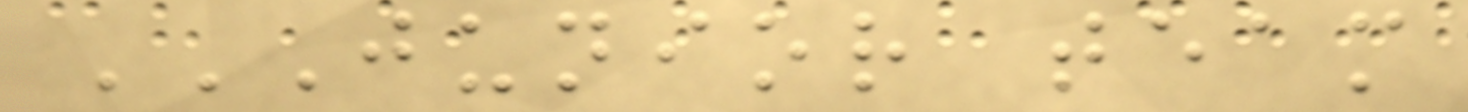JUNIOR TEAM
